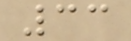33
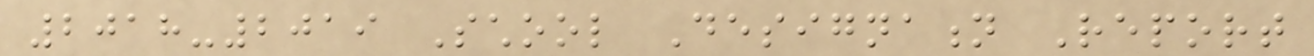2018-2019 School Designation Report
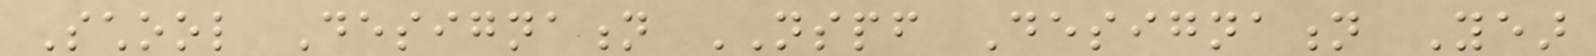School Designation NSPF Designation Year
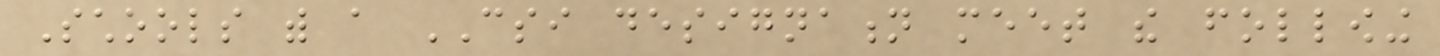Schools with a CSI designation meet the following
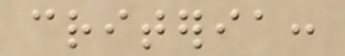criteria:
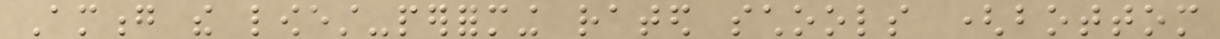Among the lowest-performing rated schools (bottom
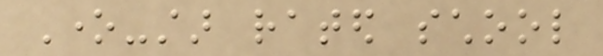One-star rated school
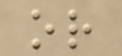or
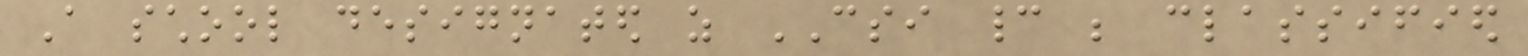A school designated as CSI cannot be classified
